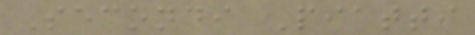Secondi Piatti
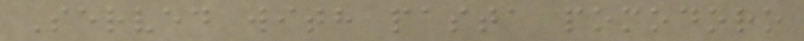Served with pasta pomodoro
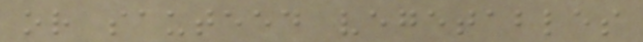or sauteed vegetables
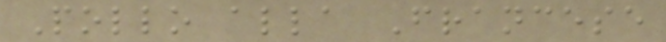Pollo alla Francese
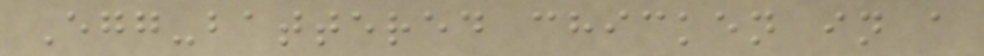Egg-battered chicken in a
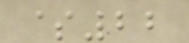$22
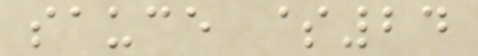sauce $24
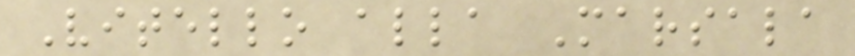Vitello alla Marsala
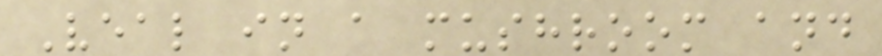Veal in a mushroom and
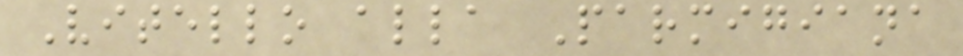Vitello alla Parmigiana
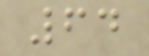64
